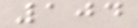104
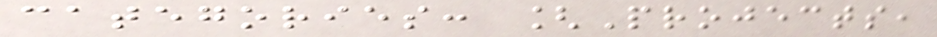categories: [Projects,
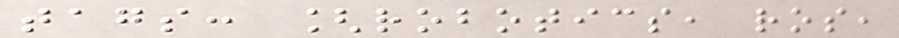tags: [robotics, ros,
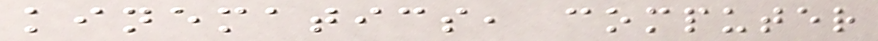kinematics, computer
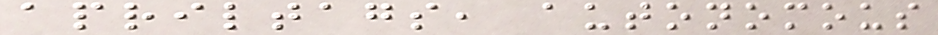apriltags, autonomous
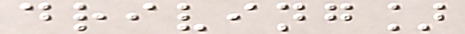driving]
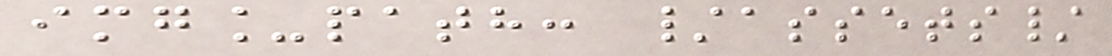img_path: /assets/
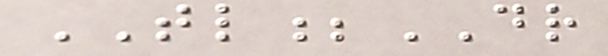TL;DR
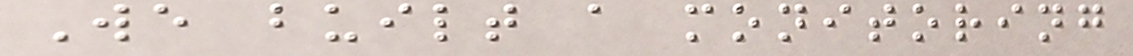We built a monitoring
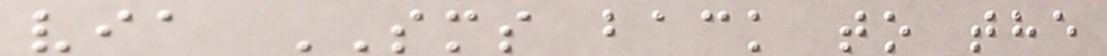via SMS back to the
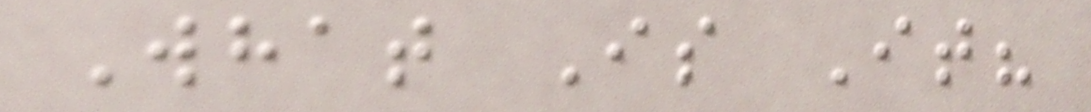What Is It?
